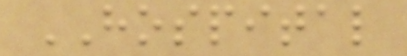HOSPITAL
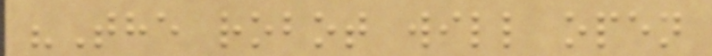"The robot will open
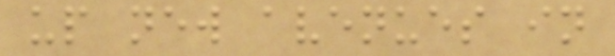up new avenues in
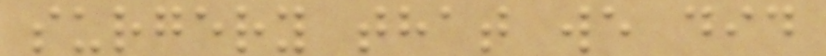surgery that we did
